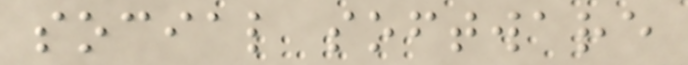social software
